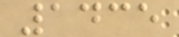1435
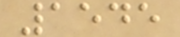1545
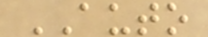AUTO
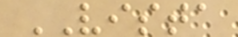VISTA
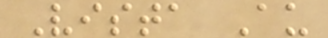Vista Au
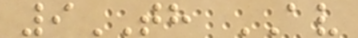9TH AV
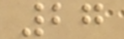27
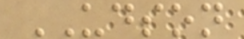UDSON
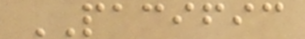PACIFIC
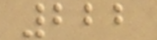222
